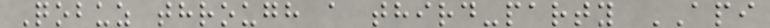Qobuz through a third-party API
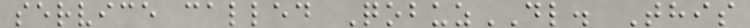service called QobuzDL. This
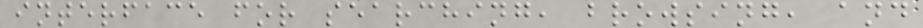interface for searching, browsing, and
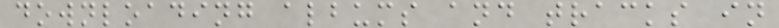downloading albums and tracks in
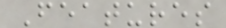Features
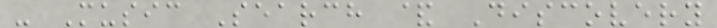- Music Search & Discovery
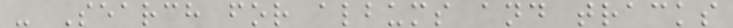- Search for albums and tracks
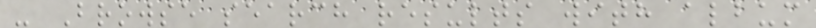- Browse search results with album
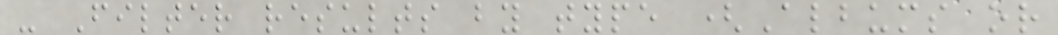- Filter results by type (Albums or
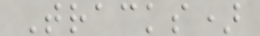Tracks)
